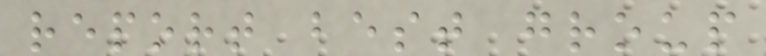report best group
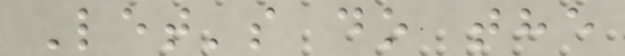Let's do the
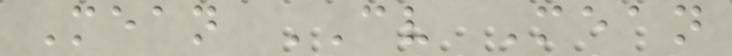Mean CV Mean
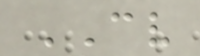CV
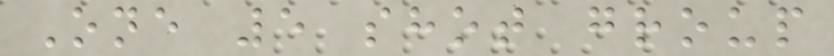One 5 shot group
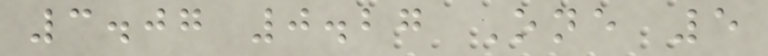3.07 0.27 One 5
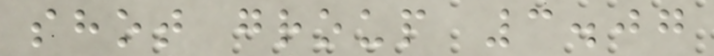shot group 3.07
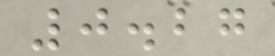0.27
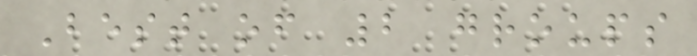Best of 2 groups
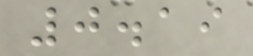0.19
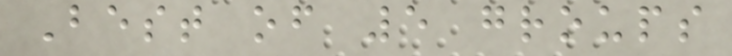Best of 5 groups
